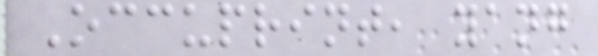Occuprint, yang
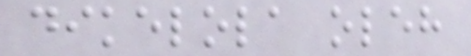dikelola oleh
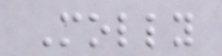Molly
